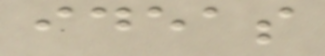ideas
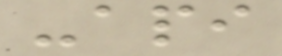-api
